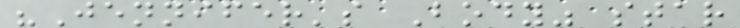"Jennifer's Body" star
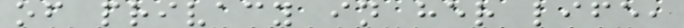of privacy in her life,
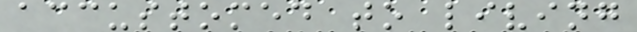accustomed to living
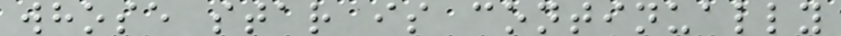whose star is continually
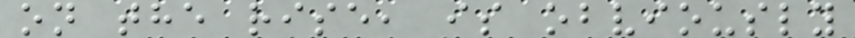on the rise, is obviously
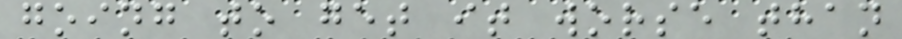going to get it worse than
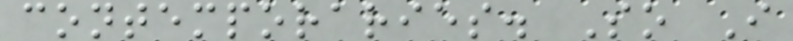contemporaries. So I
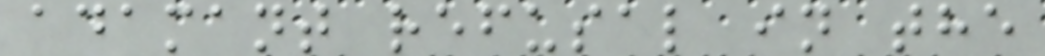adamant refusal in the
